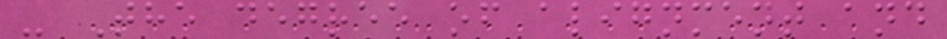- The degree of alignment and
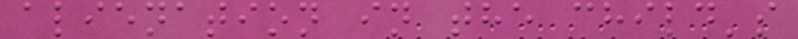alienation in the child's
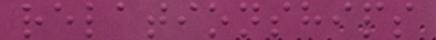relationships
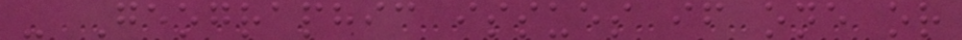- Geographic issues if one or
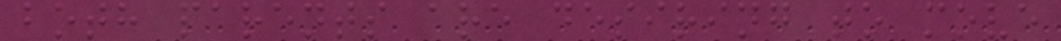both parents are desiring to move
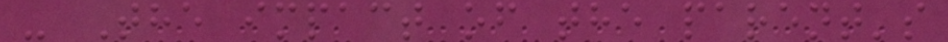- The impact of the parent's
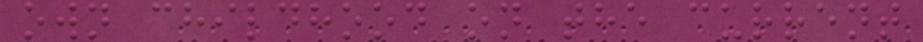own childhood on the current
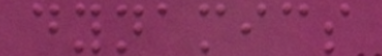dynamics
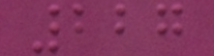227
